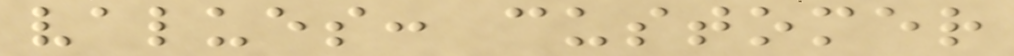values: customer
